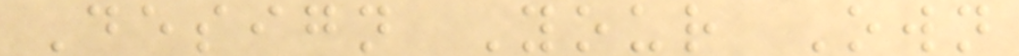Design Your Own
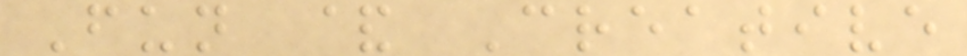Fun & Creative
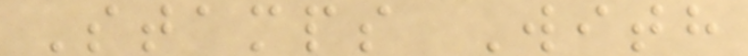Stamps With
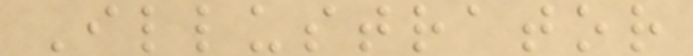Illustrator
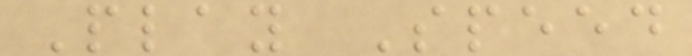Play Speed
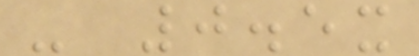- 0.5x
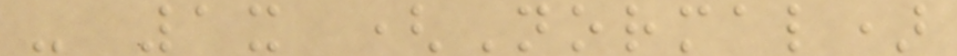- 1x (Normal)
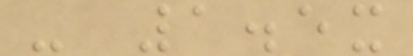- 1.5x
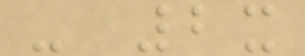- 2x
